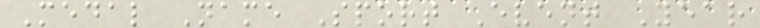Medal Name Sport Event Year
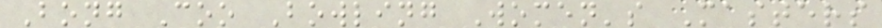Bong Coo Bowling Women's Masters
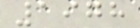1978
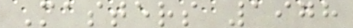Masters 1978
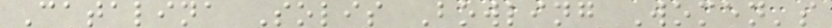Catalina Solis Bowling Women's
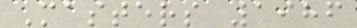Masters 1986
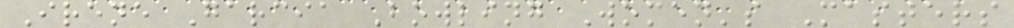Irene Garcia Bowling Women's Masters
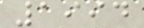1994
